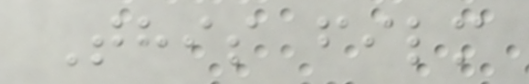This film
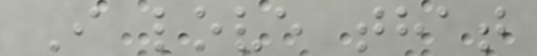I love that
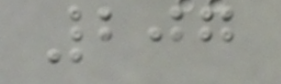207
